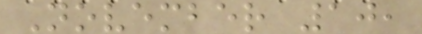November 10,
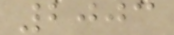2003
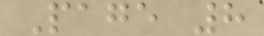Page 8
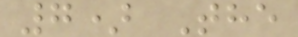7) The
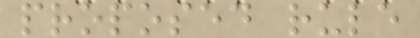proposed rule
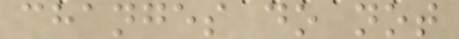changes do not
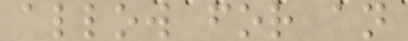allow for an
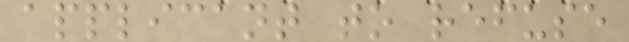applicant to refuse
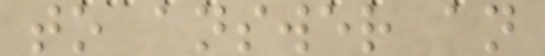to answer an
